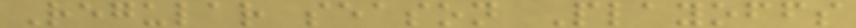Regular season Playoffs
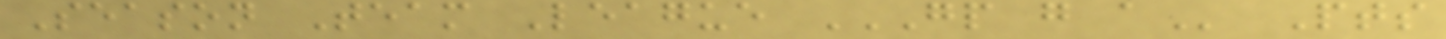Season Team League GP G A Pts
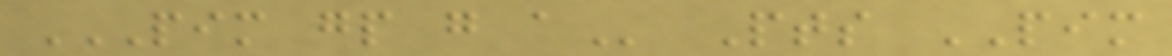PIM GP G A Pts PIM
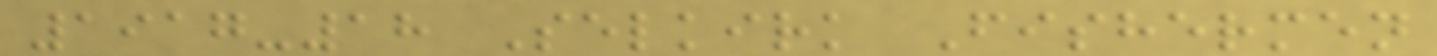1917-18 Selkirk Fishermen
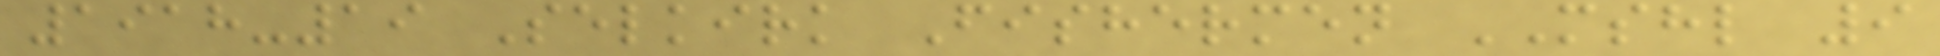1918-19 Selkirk Fishermen MSHL 9
